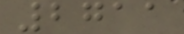2711
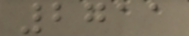2711
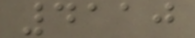4110
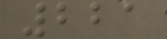221
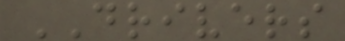DRIVERS
